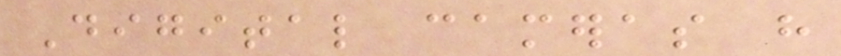Digital cameras have
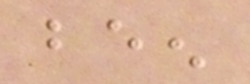been
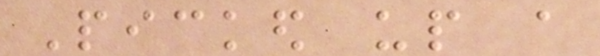Picked up a
